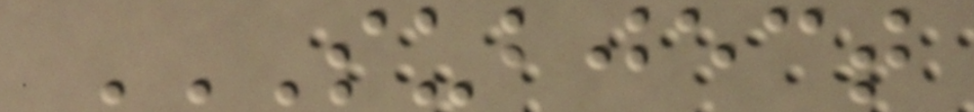SUBJECT
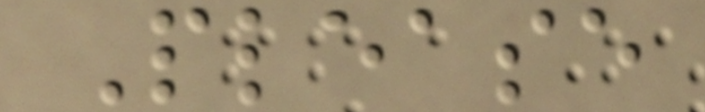Please
